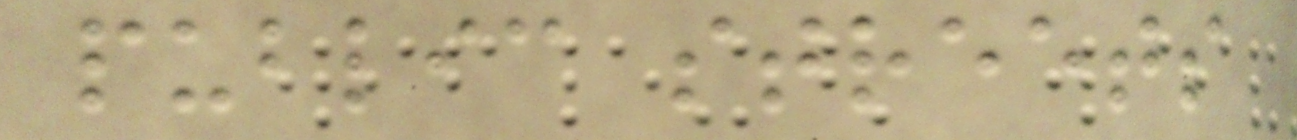public streets
